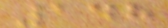148
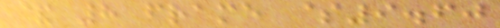& 8 frame $9.60
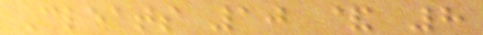Cleats 10 & 8
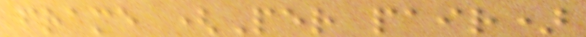frame (Per pair)
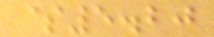$5.20
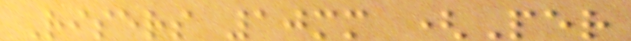Risers 10mm (Per
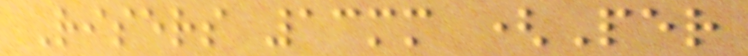Risers 13mm (Per
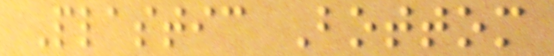Plastic Bottom
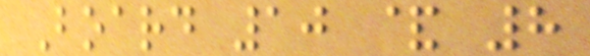Board 10 & 8
